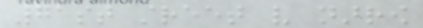71st street very narrow
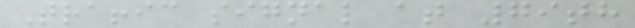Traffic signal at 79th
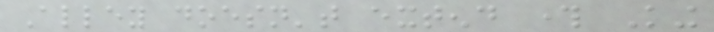Alley doesn't extend through King
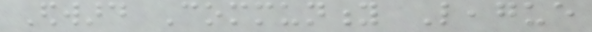Edward Community League
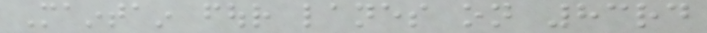Maintain four lanes on 83rd
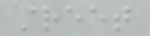street
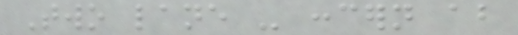Two lane - concern about
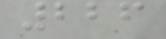226
